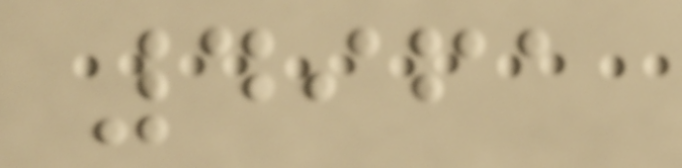4961
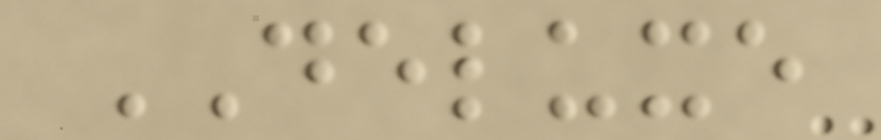DELUXE
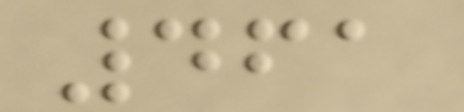461
